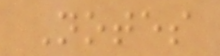Notes
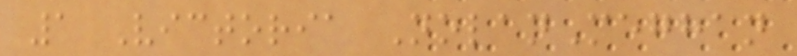1 Victoria NolanMeghan
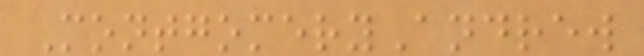MontgomeryAndrew
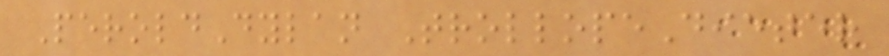PeroldDylan TrollopeDieter
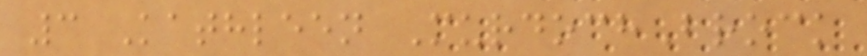3 Kathleen MurdochBrock
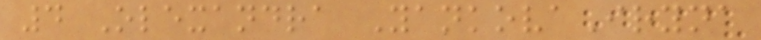4 Olexandra YankovaIryna
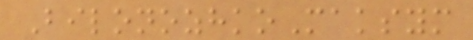BilonozhkoMaksym
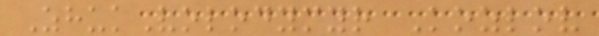ZhukVolodymyr Kozlov
